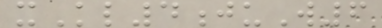xKl4juW6
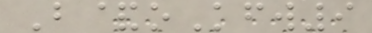B&oKfw9
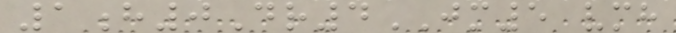1h0Dr4JM5 vmh
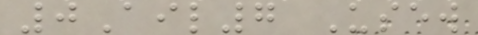0Ail7 Usew
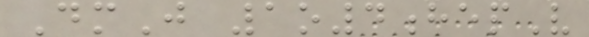DmJ 1o4hepV
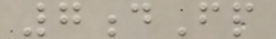7dFp
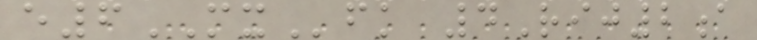e6MXfk 4Rij2a
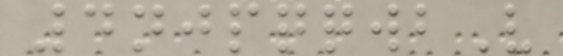4njpqqwbV
